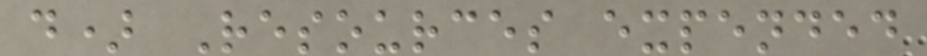d) Resources expended
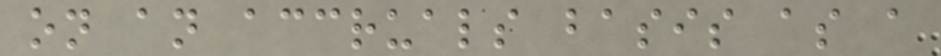on an accruals basis as a
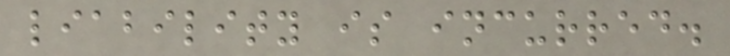liability is incurred.
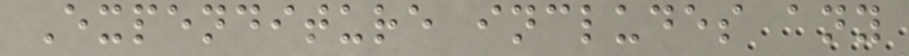Expenditure includes any
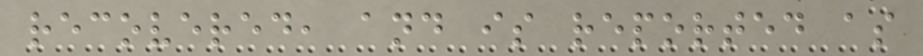recovered, and is reported as
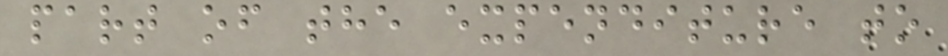part of the expenditure to
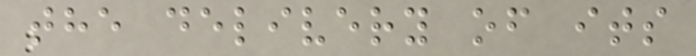the delivery of its
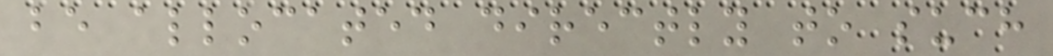be allocated directly to such
